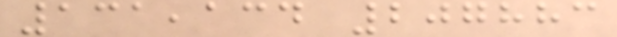131,134 207883
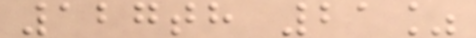127th 21%
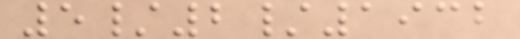5/2/1932
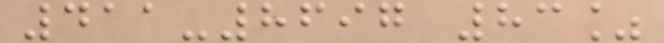411-8697 83%
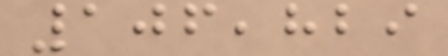106,829
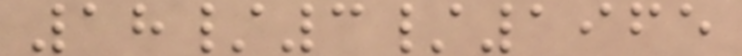18/3/1965
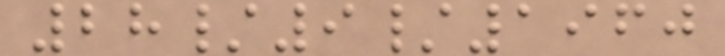28/9/1960
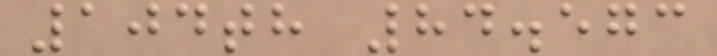104th 84.573
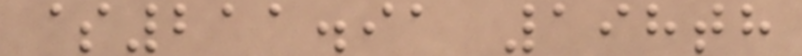$211.91 198th
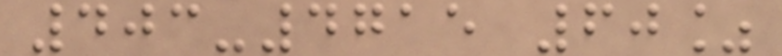403-4715 60%
